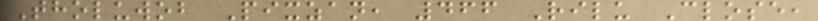Tholuwob Pixzan, 466 Rilu Close,
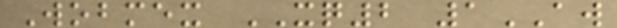Wobmex XQ2 1AW
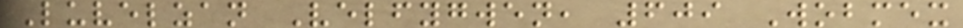Luvelzan Velfygwen, 609 Wobmex
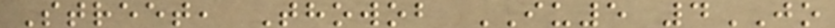Street, Thowob IU5 4JO
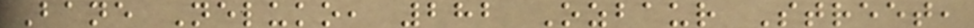Bane Neluko, 282 Ozbaur Street,
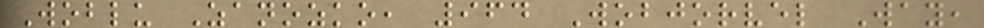Woblu Zanozko, 964 Wobjorvel Way,
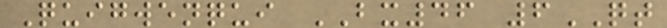Quigwenqui BX46 6QT
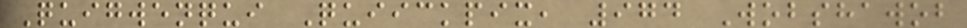Quigwenqui Quiickpix, 974 Wobshawob
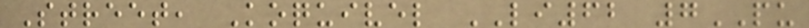Street, Koquivel LI62 7PU
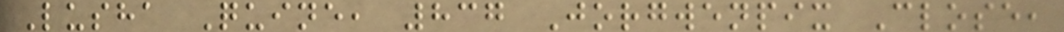Lusha Quine, 837 Jorgwenpix Close,
